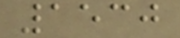1530
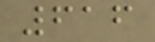616
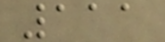111
